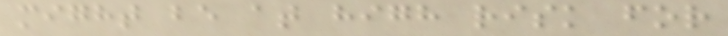might be at high risk for
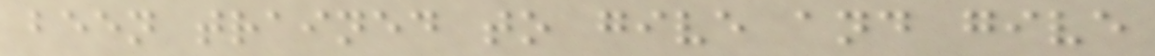been trained to give and give
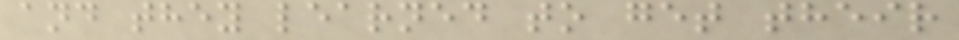and they learned to get their
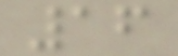16
